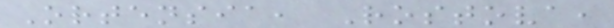Ortensia, Rostova,
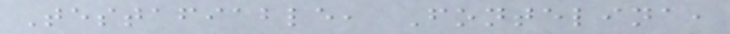Testafiable, Fontelina,
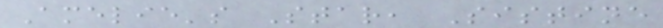Amelie's Star, Sistine
